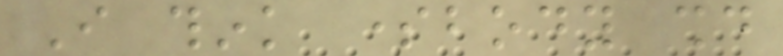I think somebody should
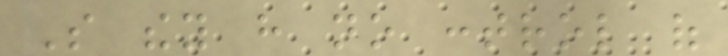So they have no control of
